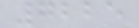7225
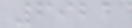6921
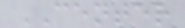CENTER
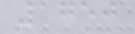1750
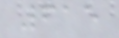615
